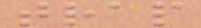trap
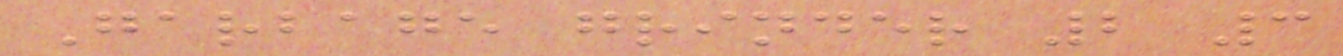Garbage grinder 2 3
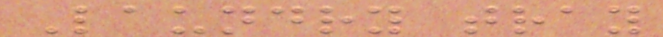Laundry tray
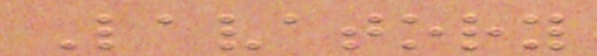Lavatory
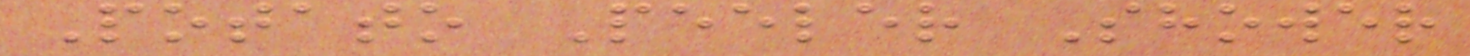Potato Peeler Shower
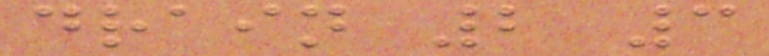drain 2 3
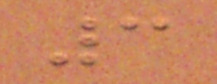3
